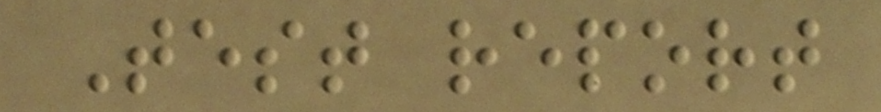Test report
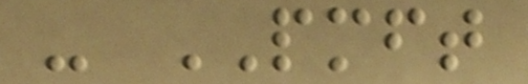- PMFT
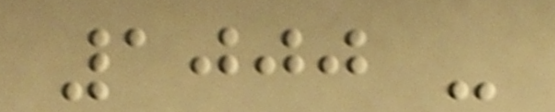1000 -
